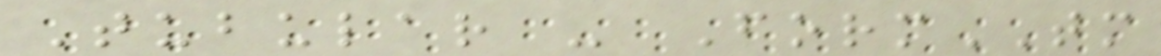Tubular - FormTM
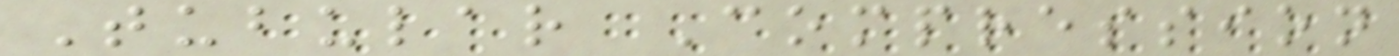Tubular Compression
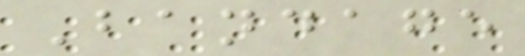Bandage
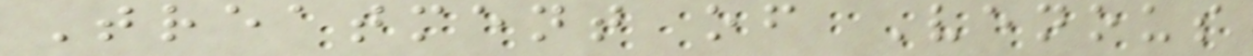Treatment of Venous
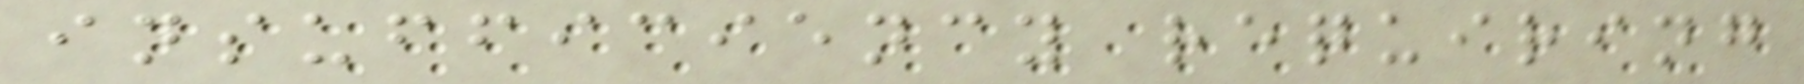insufficiency requiring
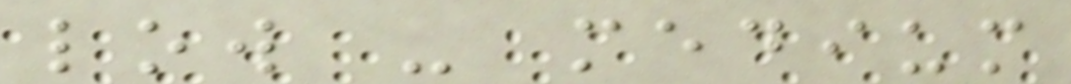low - medium
